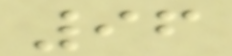96
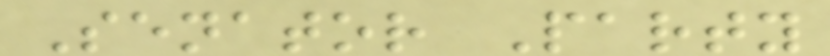Senator Party
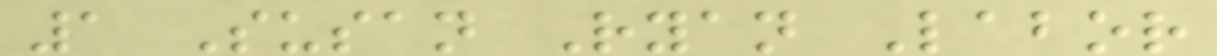1 Susan Ryan Labor
